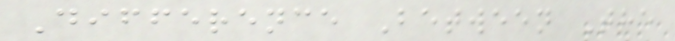Difference Between The
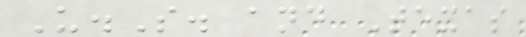U.S. and Texas
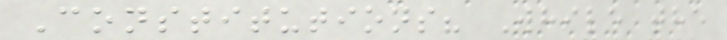Constitutions? While the
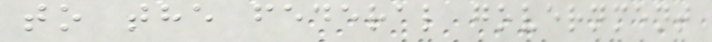to the federal government
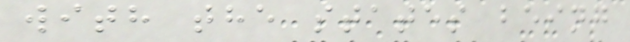with the states being
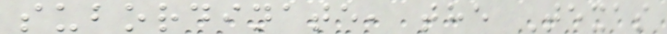subordinate, the Texas
